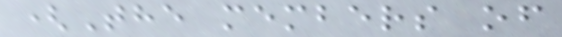(The members of
